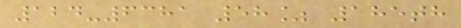124-6381 58% 185th
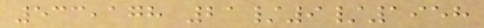533,178 21/9/1958
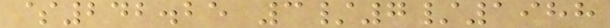$242.25 3/7/1988
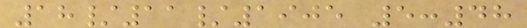18/11/1905 5:48
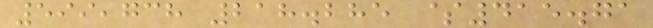599,738 218.285 $415.71
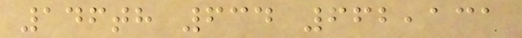146th 634 662,131
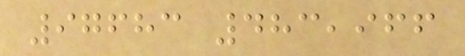97683 483,966
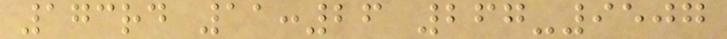173rd 11:26 267-9507
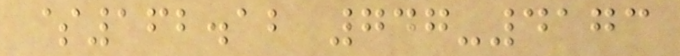$162.12 747-4173
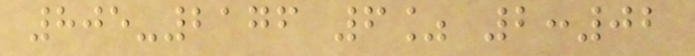805-2176 6% 2:02
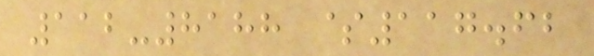112-8188 $117.62
